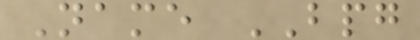Name BPG
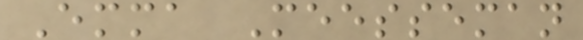Emma Meesseman
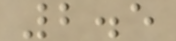2.5
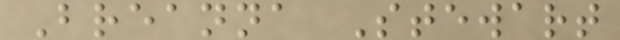Breanna Stewart
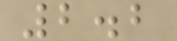2.2
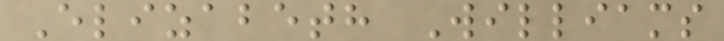Elizabeth Williams
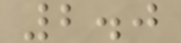2.0
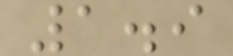1.9
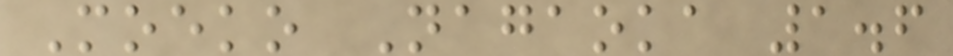Moeko Nagaoka 1.6
